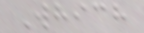Which
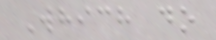Which do
